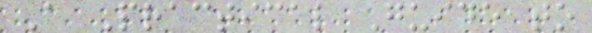A Practical Guide to
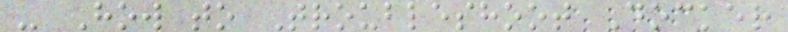- How to Troubleshoot Docker
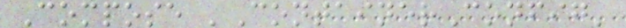Compose 'ContainerConfig'
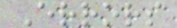Errors
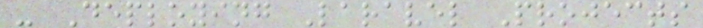- Deploying Laravel Projects
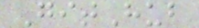GitHub
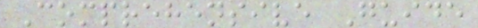Comprehensive Guide
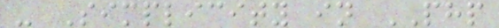- Simplicity in PHP
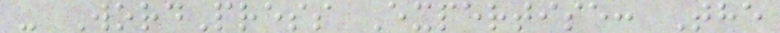- WordPress Expertise: The
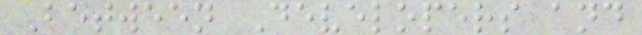Between Developers and
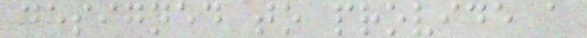designed to provide a
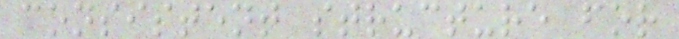consistent structure for
